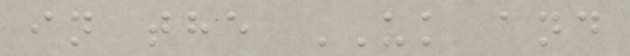in the UK and
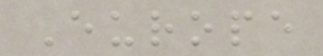Europe
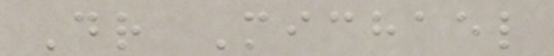Dr Michael
